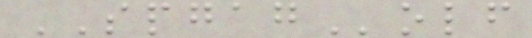SPGAGolf
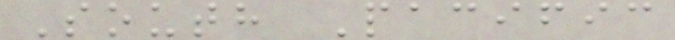South Pacific
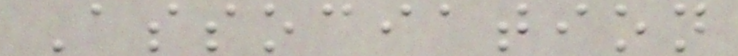Association
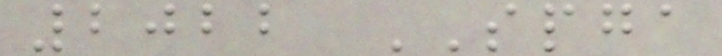2022 SPGA
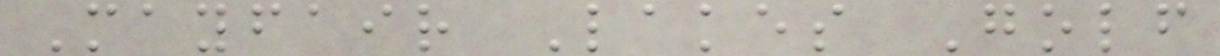Mayfair Lakes Golf
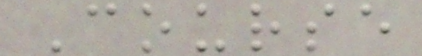Course
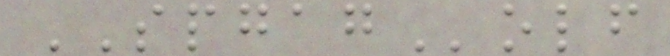SPGAGolf
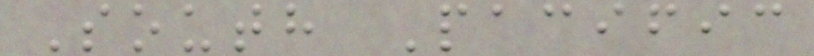South Pacific
